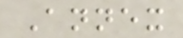Annex
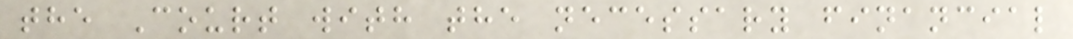the Court with the necessary financial
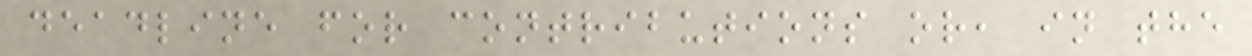deadline for contributions or, in the
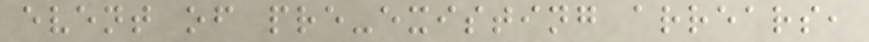event of pre-existing arrears,
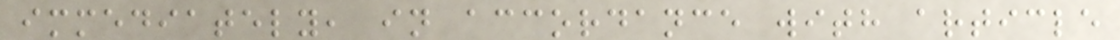immediately, in accordance with article
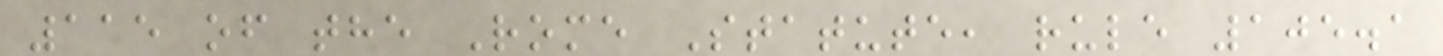115 of the Rome Statute, rule 105.1
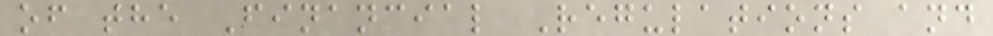of the Financial Regulations and
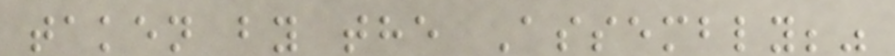taken by the Assembly;"
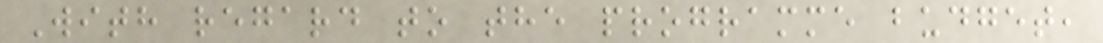With regard to the programme budget,
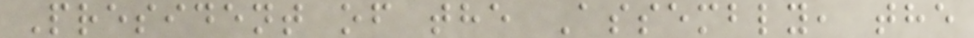President of the Assembly, the
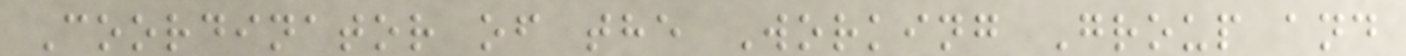Coordinator of the Working Group and
